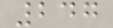247
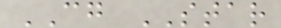CG STAR
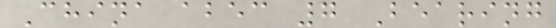China abec 7 Bearing
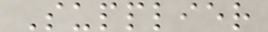Supplier
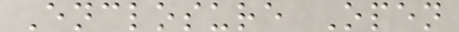Enclosure Open
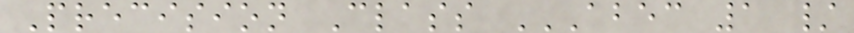Precision Class ABEC 1 /
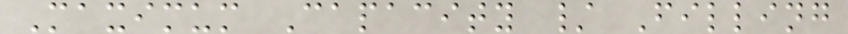Maximum Capacity / Filling
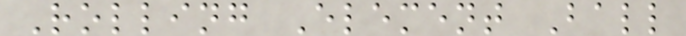Rolling Element Ball
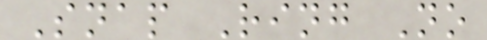Snap Ring No
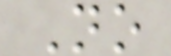No
